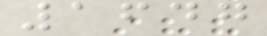1647
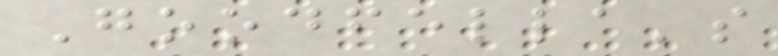Goodfella's
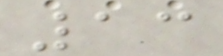13
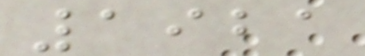1921
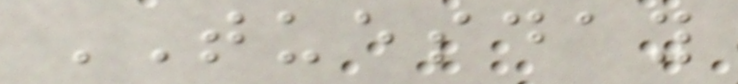TUESDAY
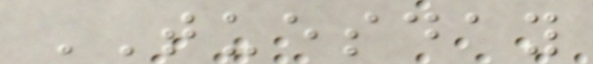TUESDAY
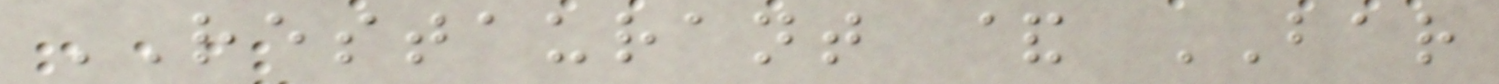RESTAURANT & BAR
